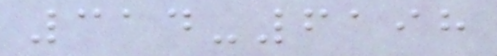314-6198
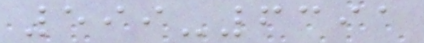599-6391
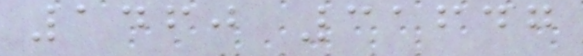1460 31647
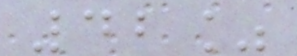42%
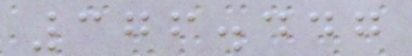376.447
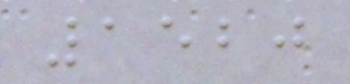1520
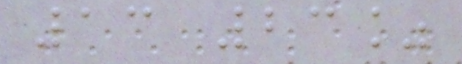13 23%
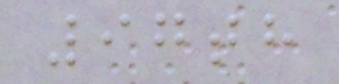97th
